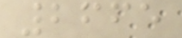2665
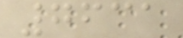7631
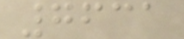7631
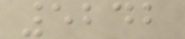5242
